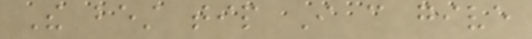The best tip I can give
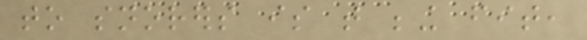to snorers is that being fit,
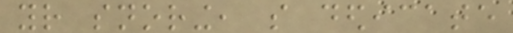your snoring, so dedicate
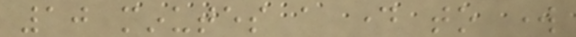10 minutes a day to work
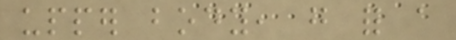upper body, go for a
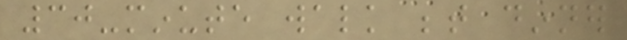30-minute walk between dinner
